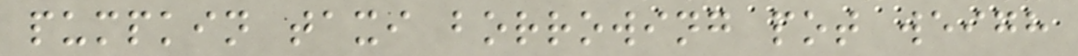pumpkin taxi borrowing pot weigh
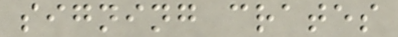signing crates
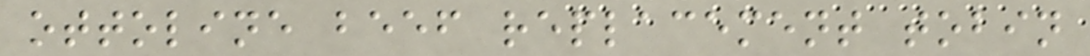ottoline beef replacement tobin
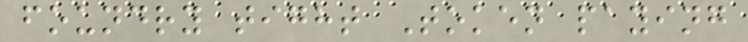foundry tight Token paying
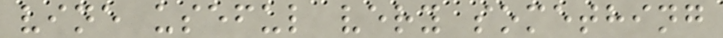vine useful very something
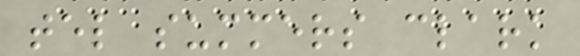tel summers clark
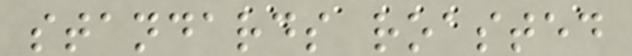standards roasted
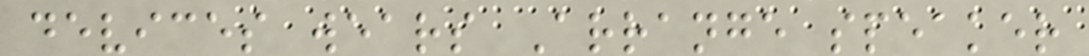devices wears Arrange speaker
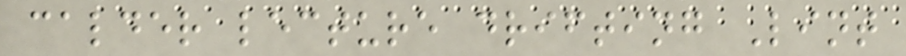calder lecture drifting Lint
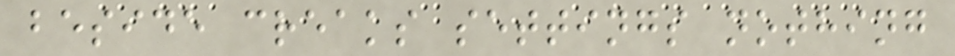beside creaks settings nothing
